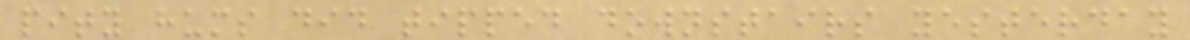pity hums did tipped downstairs yesterday
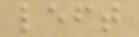left
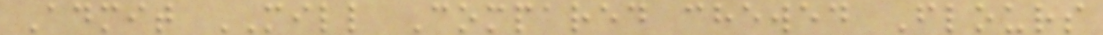Admit MILL Compared chewed Flours
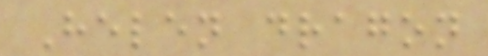Helen dragon
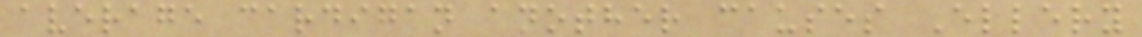average cardigan another causes Ellery
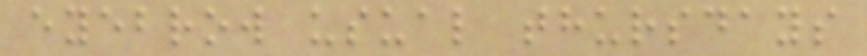eyebrow usual thursdays
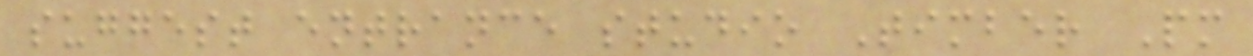suggest entrance studio Timber Pm
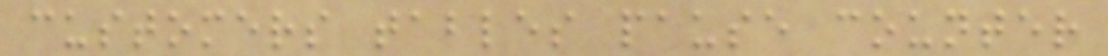customers tables pause counter
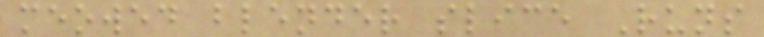meowed blender slice Runs
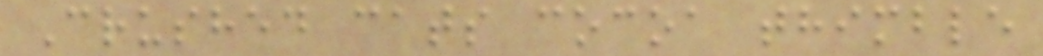Crushed cats cocoa thimble
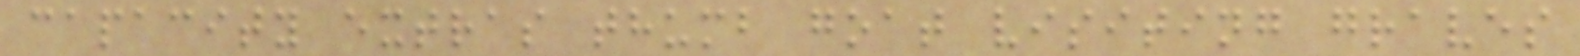capacity extras thumb goat visiting graves
